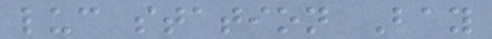luc station Bay
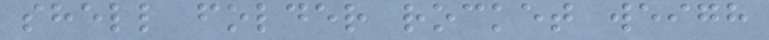shell folder rocket weigh
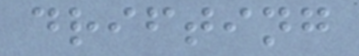drifting
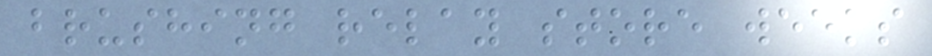brushing relay store weeks
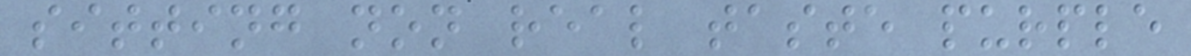sitting non real taste purple
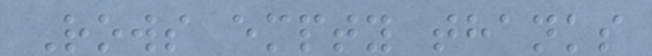Rows empty thanks
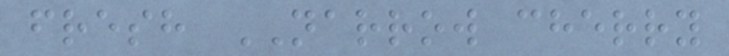fresh NARROW cherry
